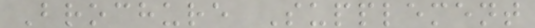Brochure Supplement
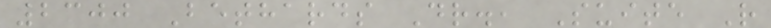2300 Bethards Dr., Suite R
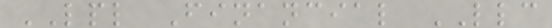LPL Financial LLC
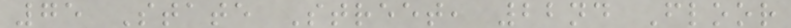75 State Street, 22nd Floor
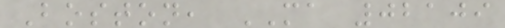Boston, MA 02109
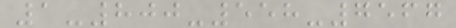1-800-558-7567
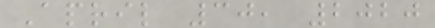April 30, 2020
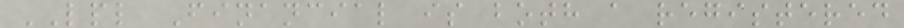LPL Financial is both a registered
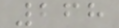268
